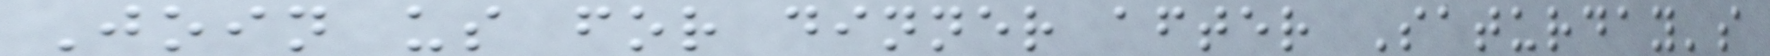Join us for dinner after Saturday's
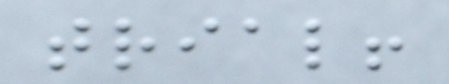trial!
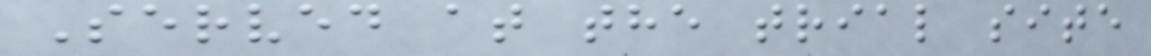Served at the trial site
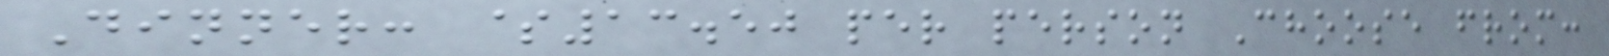Dinner: $13.50 per person Choose from:
